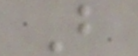B
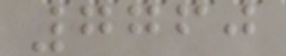7760
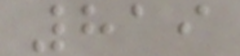819
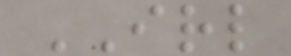IRL
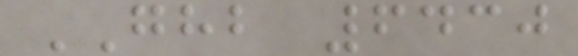GHB 6430
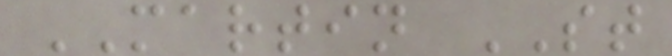MARTIN ST
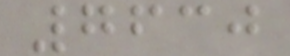7630
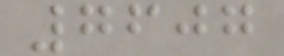7607
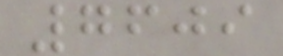7609
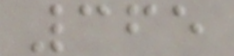365
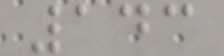143
